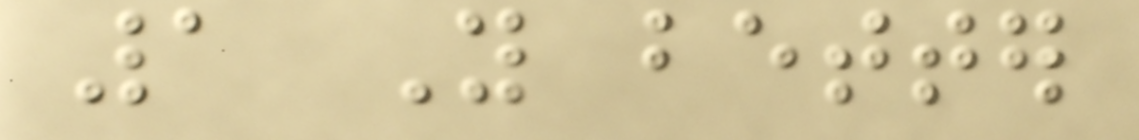1 You better
